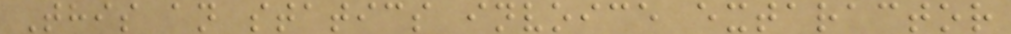This an statics invoice extaractor
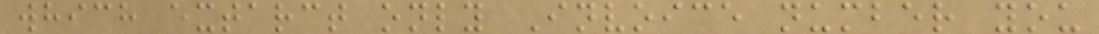which extarct only Invoice number you
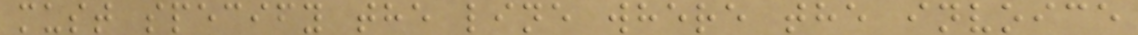must specify the line where the invoice
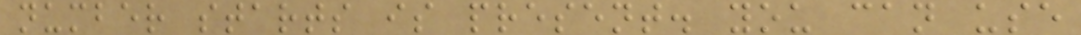number starts is present. you can use
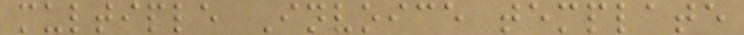multiple Invoice template
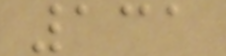131
